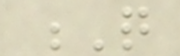Q
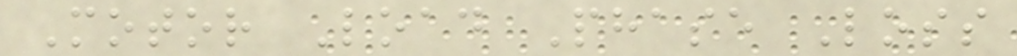Motor Load Phase Loss
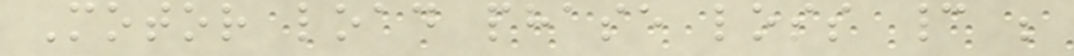Motor load phase loss cannot be
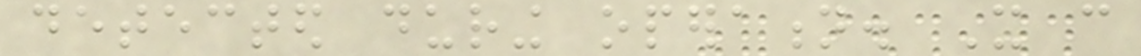detected during operation. It can
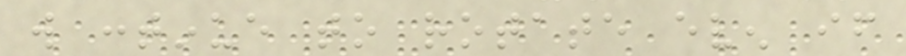will continue to rotate even if
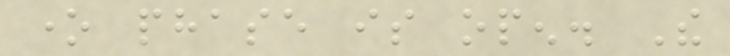one phase is open. The
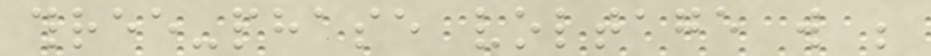three-phase voltage will be
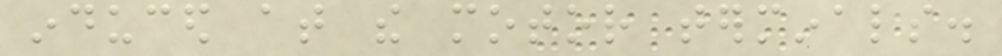induced at the motor terminals.
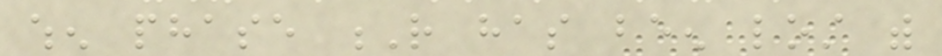when phase R has been lost with
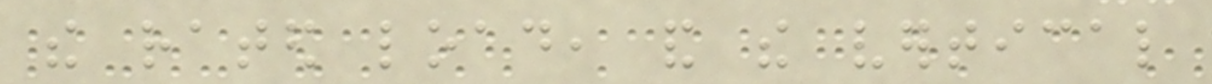the rated load, and the vertical
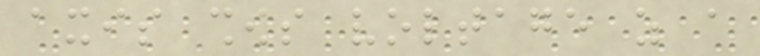axis shows voltage as a
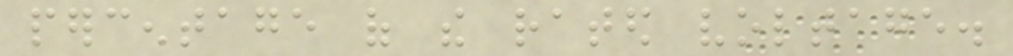percentage of the rated voltage.
